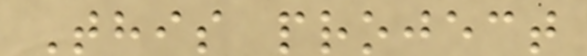This project
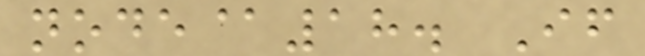node@18. If
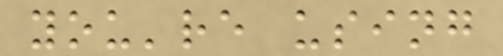you're using
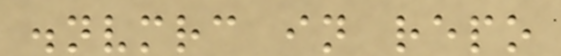.nvmrc in repo
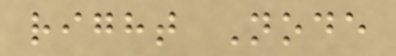right Node
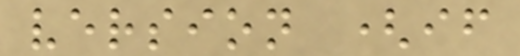version (if
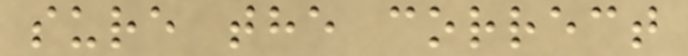sure the correct
